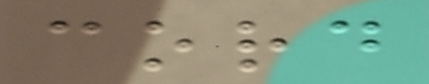cord
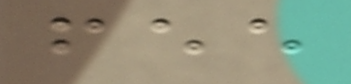fee
